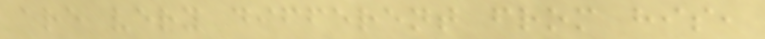are very different from his,
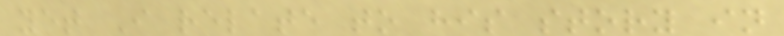yet I relate to his story in
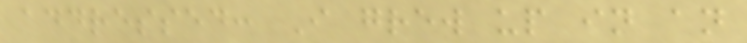addressed: I grew up in an
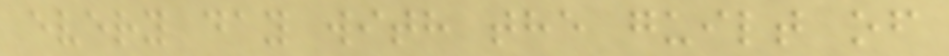every day with the guilt of
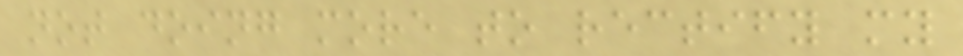not doing more to rectify my
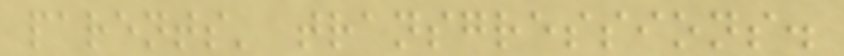parents' transgressions.
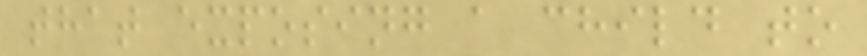that exposing a child to
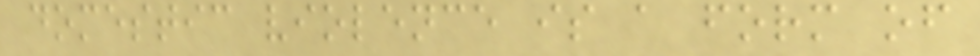domestic violence is a form of
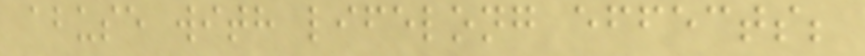abuse with lifelong effects;
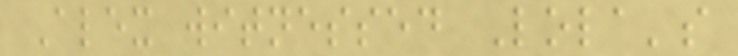Alex witnessed Lola's
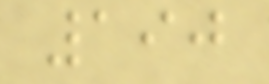190
